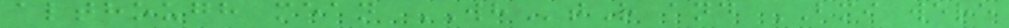although mean WHtR and BMI were
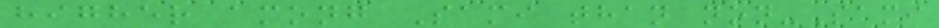higher among Sami than non-Sami
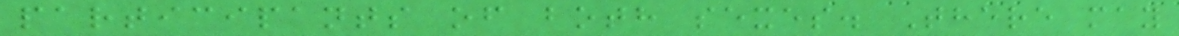participants of both sexes. There may
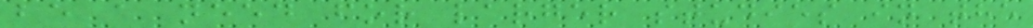be a need for larger studies in the
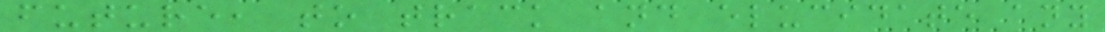future, to track and elucidate any
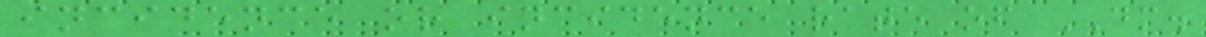incidence or incidence rate of DM.
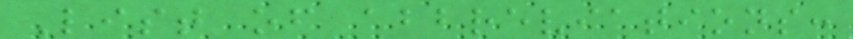List of abbreviations:
